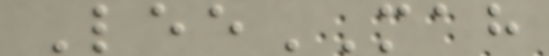LeeMAH
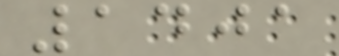1401
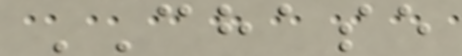CHASE
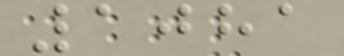1081
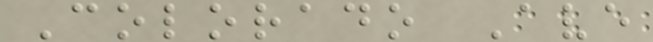Colorado Ave
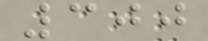300
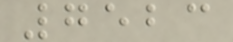7523
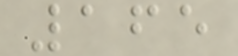165
